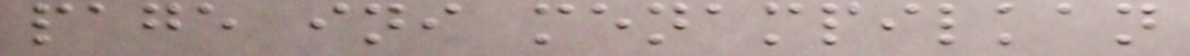page ini menampilkan
